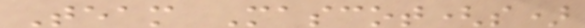Team Mascot(s)
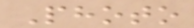Photo
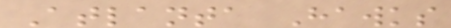Atlanta Hawks
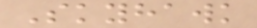Skyhawk
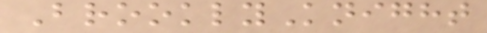BrooklyKnight
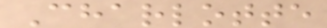Charlotte
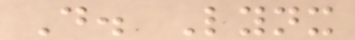D. Lynx
